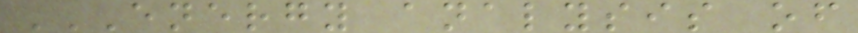ENERGY ANALYSIS OF
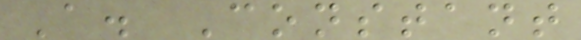A. Constant
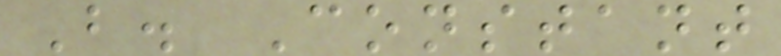B. Constant
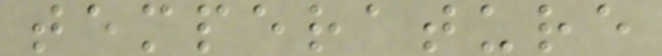temperature
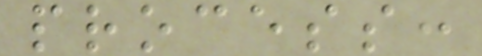process:
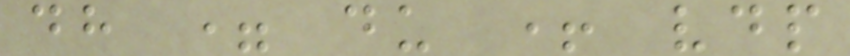dh = du + vdp
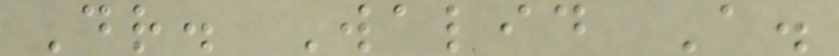Dr. Walid A.
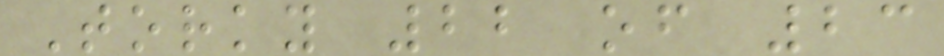Torky 22 of 23
